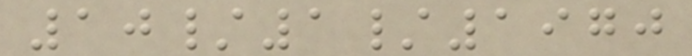10/1/1970
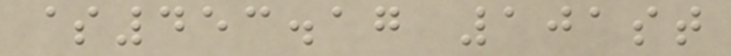$453.17 101st
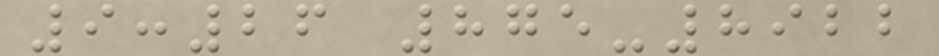9:26 875-8922
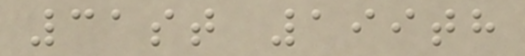31st 199th
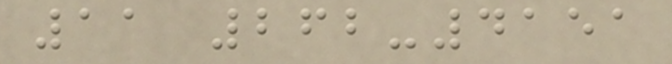11 262-4151
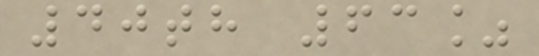40th 63%
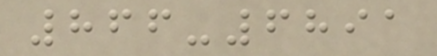866-6891
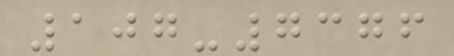107-7376
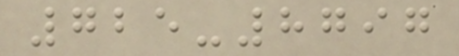725-8797
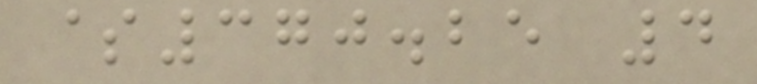$370.25 4
